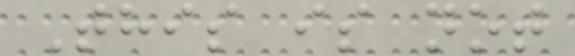This is not
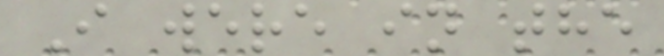I were in the
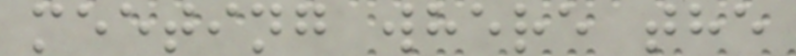meeting where the
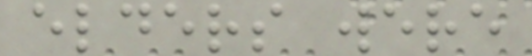elders were
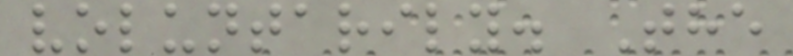voluntarily. The
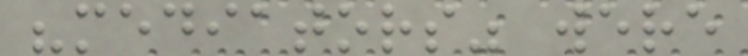"mediators" were
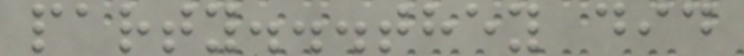party...they did
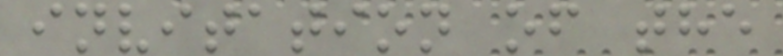invitation of the
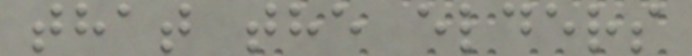that the elders
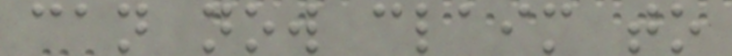can now claim to
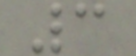3
